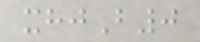xhjB0
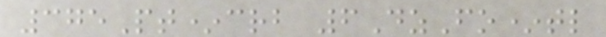375Pt*crb 6DzFo*tl
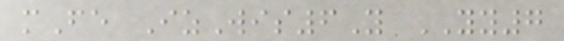mFe IzWis6Y YY7
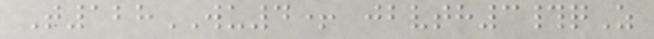T128WU4+ jbvth3#qZ
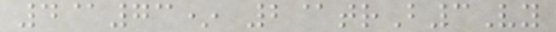4@73* 2@trB3Vy
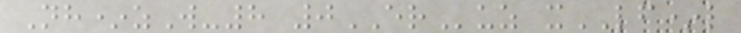Nh*zW-8 0ERuz xLF*l
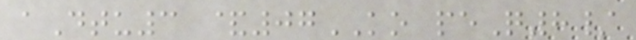aDtu3 &07KO peQ8/
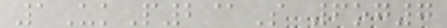1UkP2@S 6og7
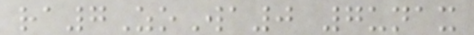ra7ZoWa0 7unax
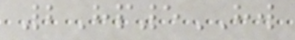2Hp5HW
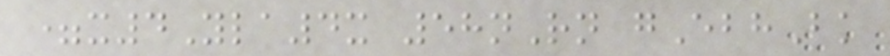=x4Yla4x 58nRn gEbhBk
